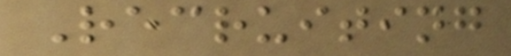Recruiting
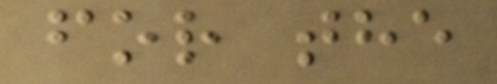for the
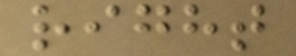right
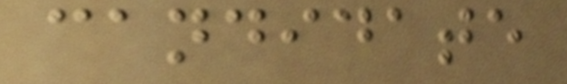candidate
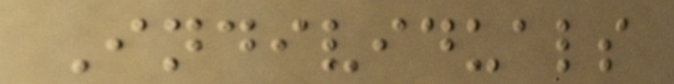Individuals
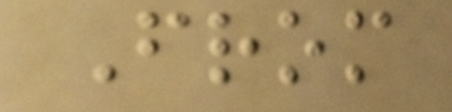From
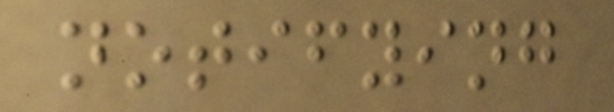notifying
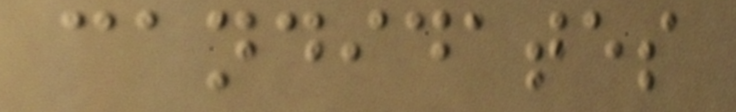candidates
